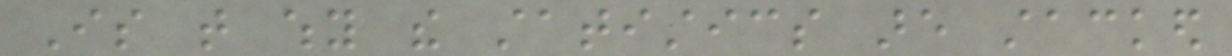Is that why the statistics are stacked
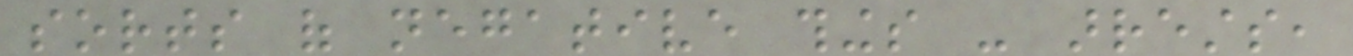sorts of negative things - arrests,
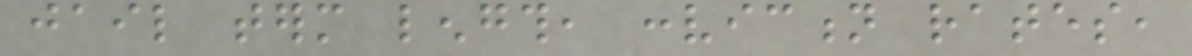jail term length, conviction rates,
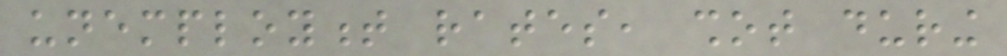unemployment rates, shot during
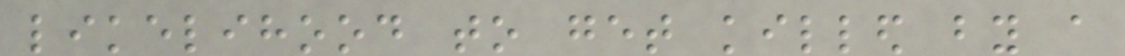likelihood to get killed by a
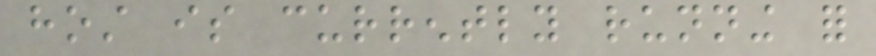host is currently running for
